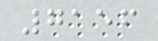7156
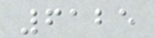6125
